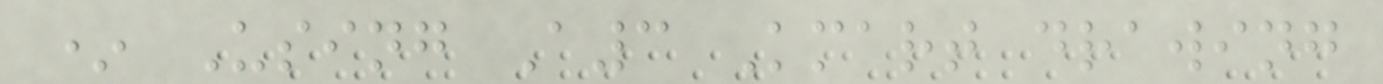* Using A3 Kmart drawing
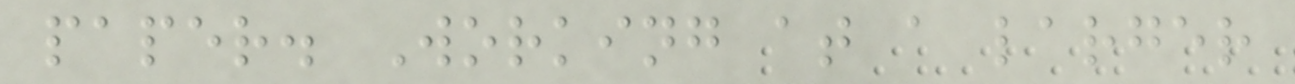paper. Working at a larger
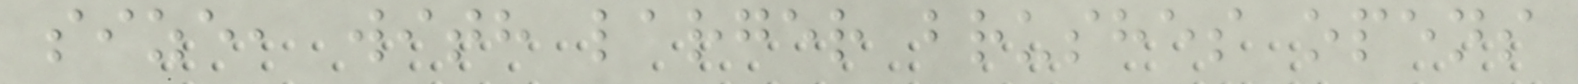size, with larger brushes opens
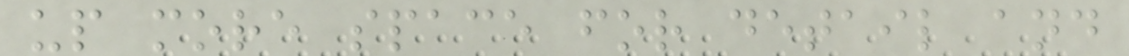up more space for detail and
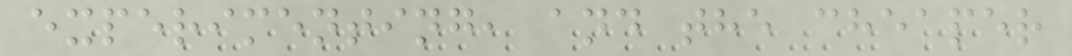experimenting, and the cheaper
